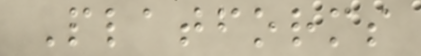Platforms
